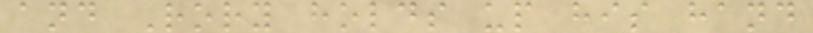and Rory holds up his hand
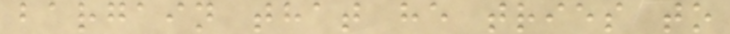bargain that he tries to
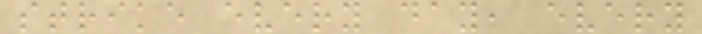strike every day, every
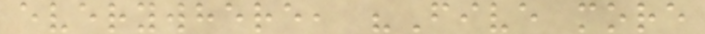everywhere, "Five more
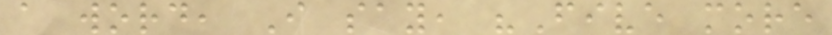a word, I say, "Five more
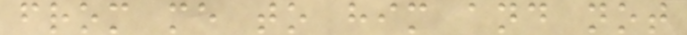from me to him and not
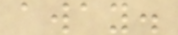away.
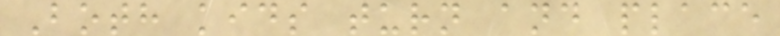Both kids turn and place
